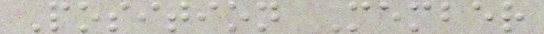Position Member
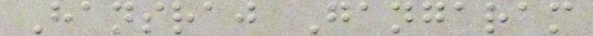Hansraj Gangaram
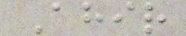Ahir
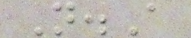N.A
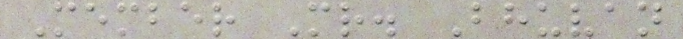Member Mr. Bhuvan
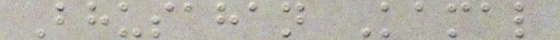Bhusahan Kamal
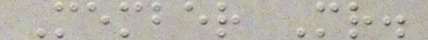Member Mr.
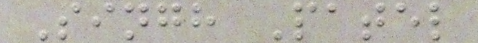Singh Patel
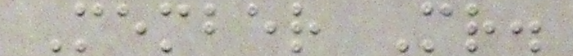Member Mr.
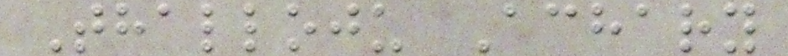Thalloju Achary
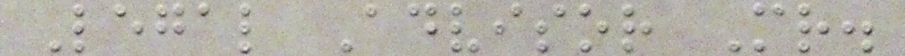Legal Advisor Mr.
